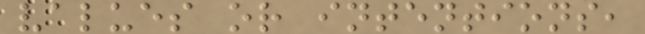values or intentions,
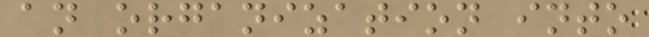an organization into
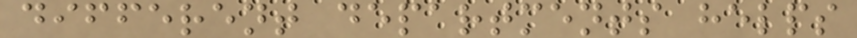different departments helps
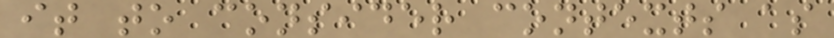it to consider contexts as
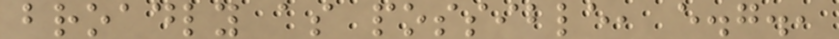broadly as possible, e.g.,
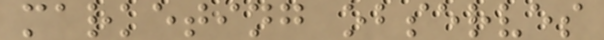marketing observes
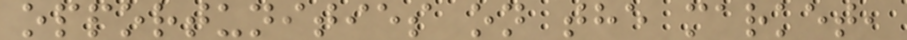opportunities on the market,
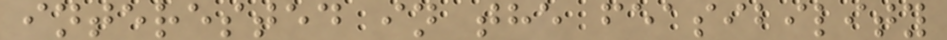interested in the feasibility
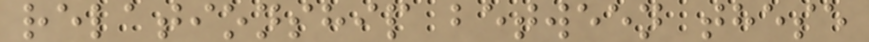relationship between these
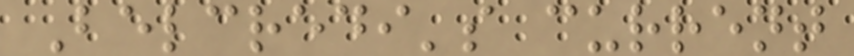Belcredi's current
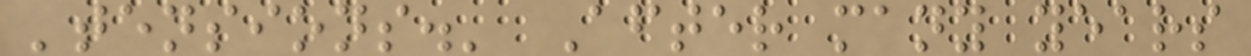'tensions.' After many years
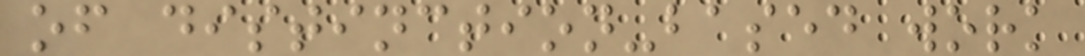of distinction-based work
